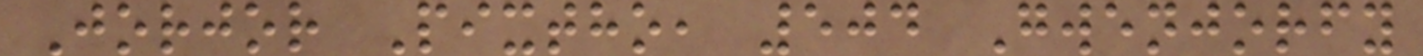Jorjor Pixtho, 504 Gwenjorfy
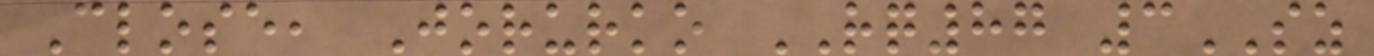Close, Jorurko RQ87 3SZ
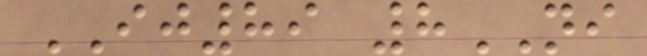IJ89 8NI
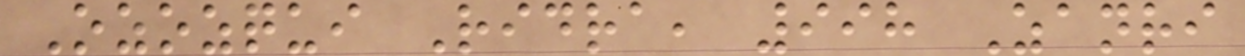Ozozqui Ridra, 998 Zanri
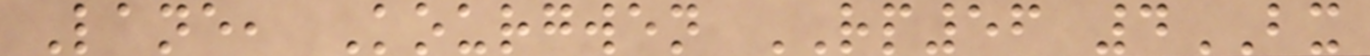Lane, Kourgwen RP56 4BX
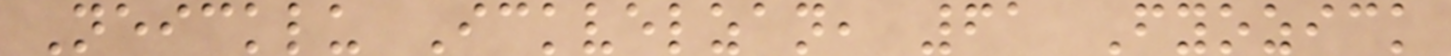Neicklu Ickvelzan, 61 Fyozick
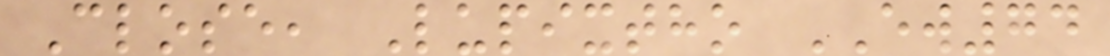Close, Lupixtho EW74
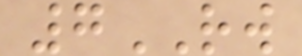7RW
